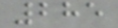285
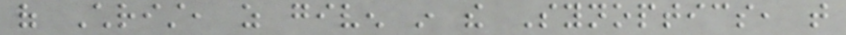of Christ, as given in the Synoptics, that
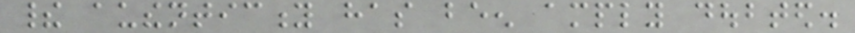their authenticity has been amply doubted.
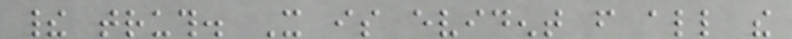their truth. It is evident from all the
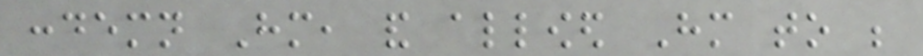condemn Him, and allowed Him to be
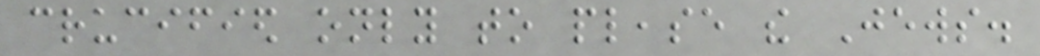crucified only to please the Jews.
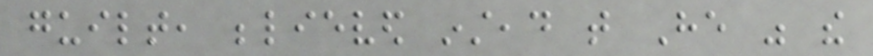guilt, believed instead that He was the
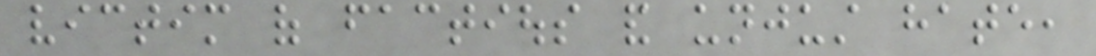victim of factious and unjust hate,
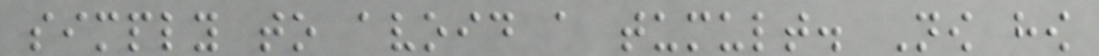simply to avoid a tumult. Now how
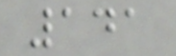141
